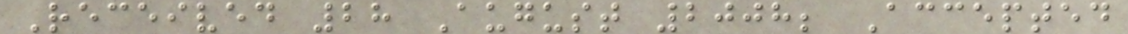Received 28 August 2008; Accepted
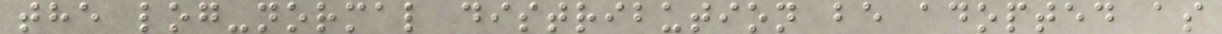the log-normal distribution be adopted as
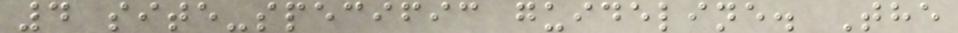4 site-specific guideline. The
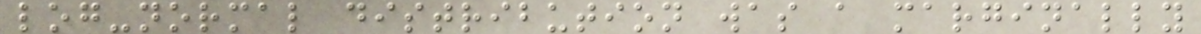log-normal distribution was a marginally
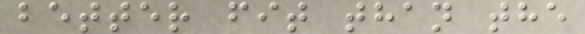better fit than the
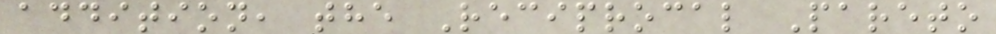addition, the Reciprocal Pareto
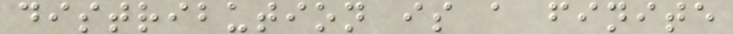distribution is a finite
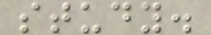study.
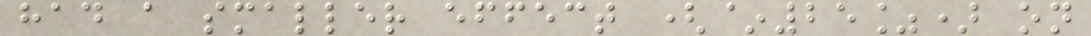had a smaller effect (~25%) on
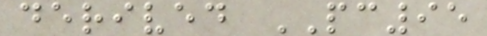derived PC95
